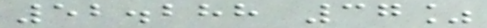52.288 37%
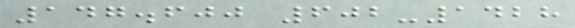147.600 602-1428
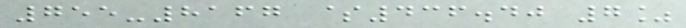755-8167 $436.40 7%
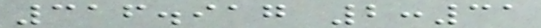316.917 2:31
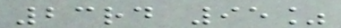23rd 95%
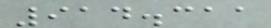914.311
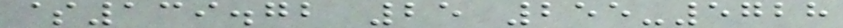$139.72 25 255-5728
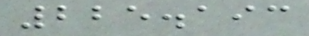225.193
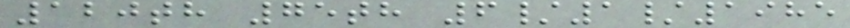120th 75th 6/1/1985
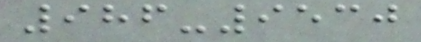986-9530
